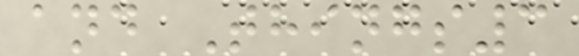and Things3
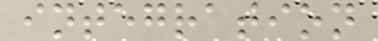integration
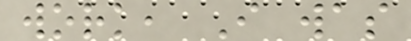work, I was
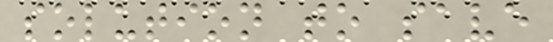solution to save
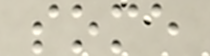some
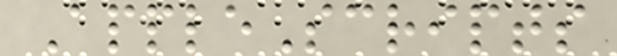AppleScripts
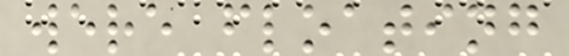were floating
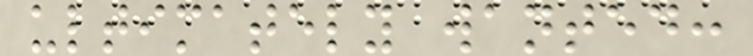ultimately wanted:
